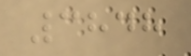3848
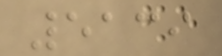5139
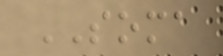SOMA
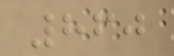860
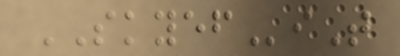SKYEFiT
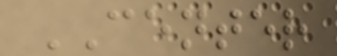CENTER
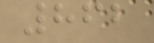862
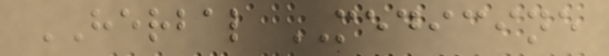HERBAL MEDICINE
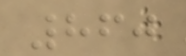860
